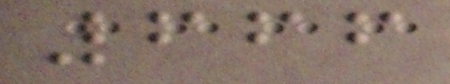666
